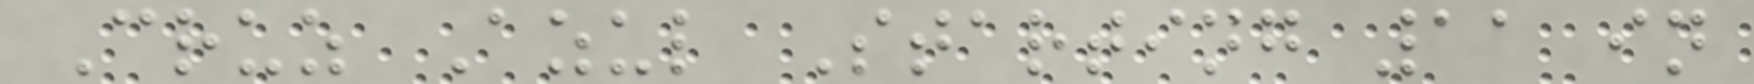Cruz Azul Starting 11 in
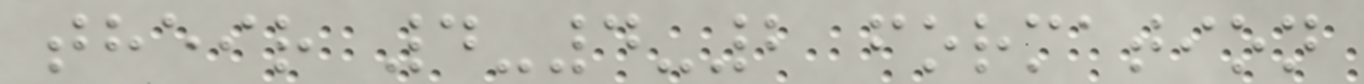their 4-4-2 formation
